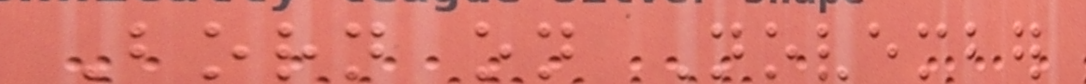Born on November
